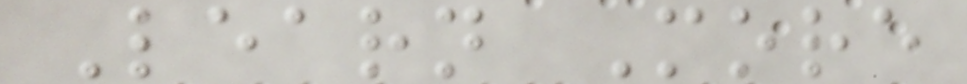Learn More
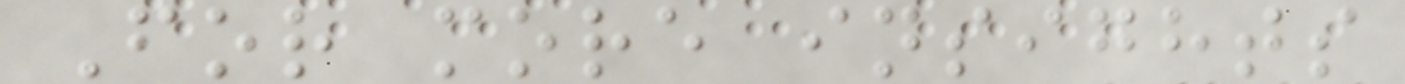For more insights
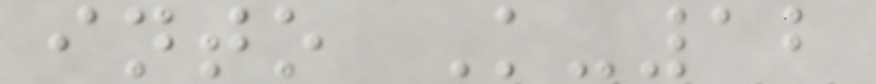into K-12
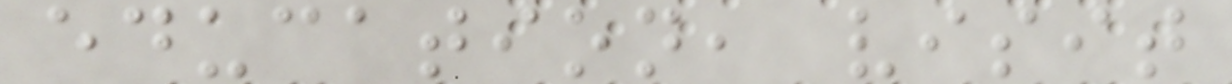education, visit
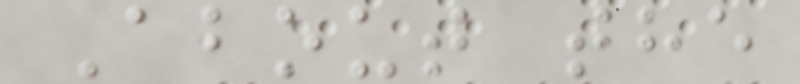About the
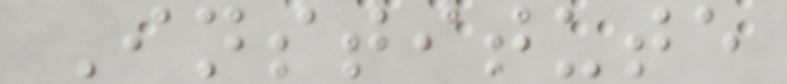Institute
